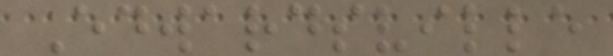Edwardsville
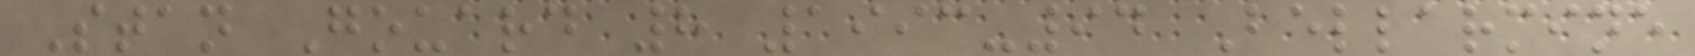Stan Gouard 8 1993-94 Bellarmine
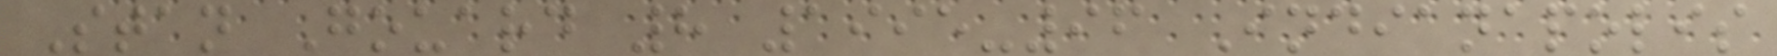Stan Gouard 8 1995-96 Indianapolis
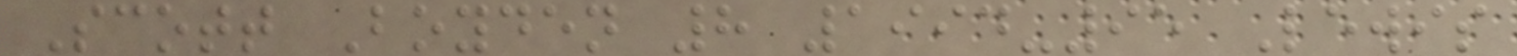Scott Boyden 8 1994-95 Lewis
